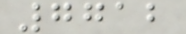7712
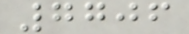7706
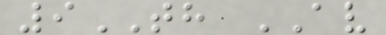9TH AV
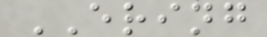ERING
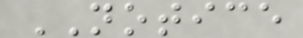NOTICE
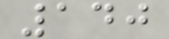140
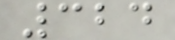324
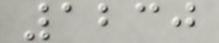1230
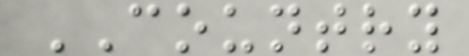COUNTRY
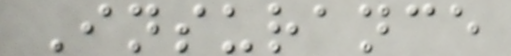Insurance
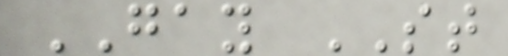GAY ST
